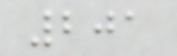201
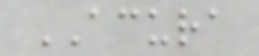ACURA
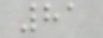81
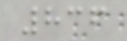836
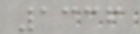1336
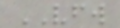VFW
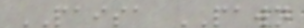PAISA PAWN
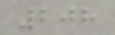208
